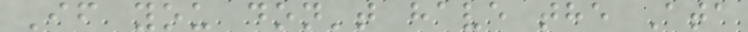If you don't have the Ata
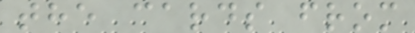the cards from
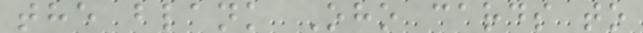the blank Oho cards to
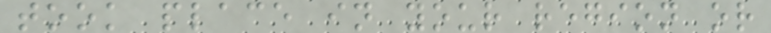took place in your region or
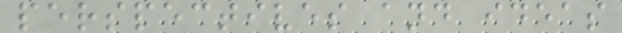perspectives and ideas
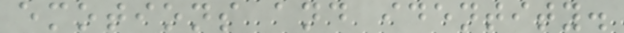emotions and identity.
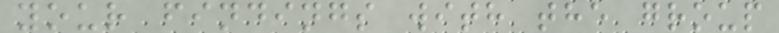your findings with the group
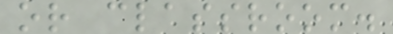or classroom.
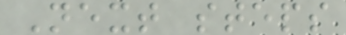Next steps
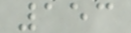153
